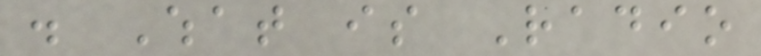. What is Radio
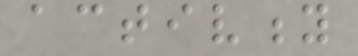activity
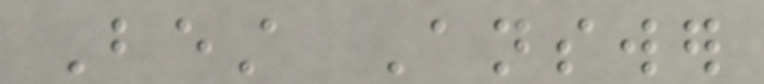Best Answer
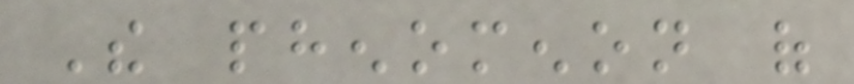The phenomenon of
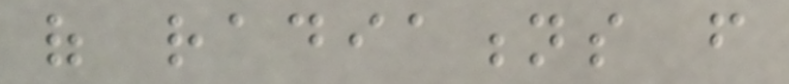of radiations from
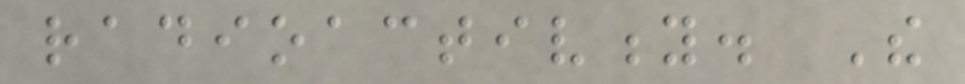radioactivity. The
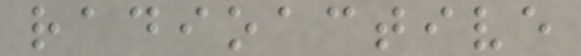radioactive
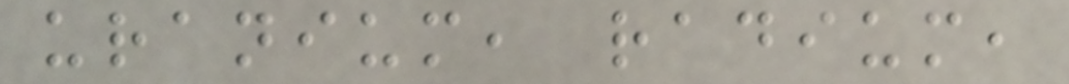uranium, radium,
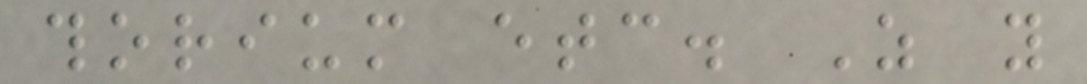thorium etc. As you
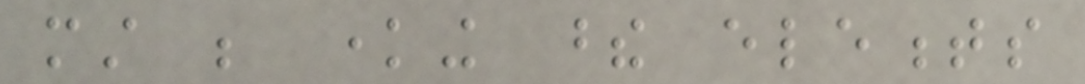must be knowing these elements
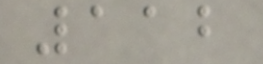112
